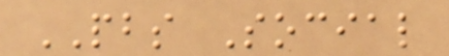PBS Social
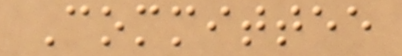Committee
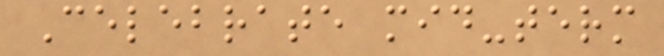Celebrate mid-term
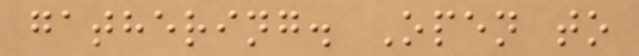gathering. Open to
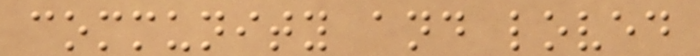community and loved
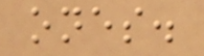ones.
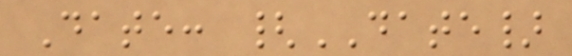Date: {DATE}
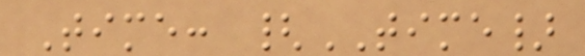Time: {TIME}
